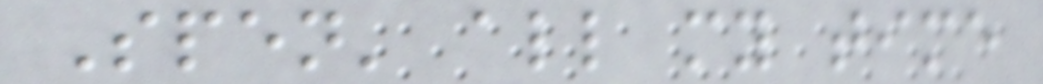Spen' all my time
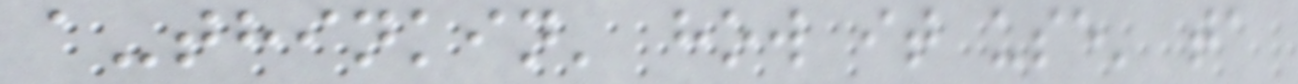a-thinkin' how it use' ta
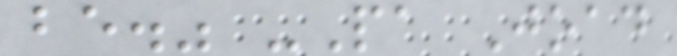be." -Pa Joad
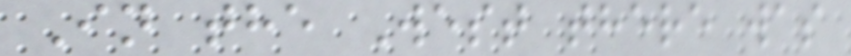In the West there was
